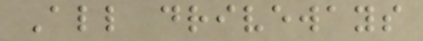All driveways
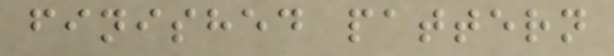finished pattern
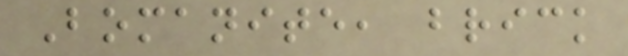Bomanite, brick
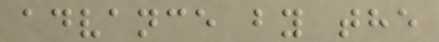advance by the
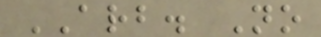ARB. No
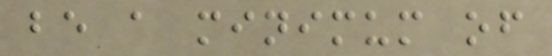be a minimum of
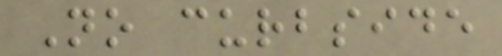No curbside
